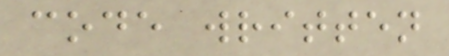code written
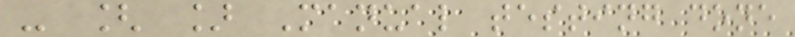- [ ] Manual testing done
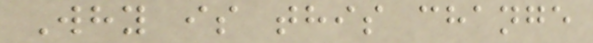Why is this change
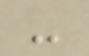-
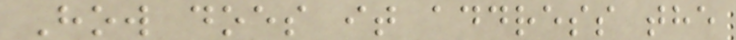How does it address the
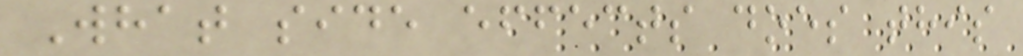What side effects does this
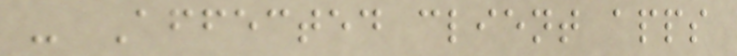- Affected client apps
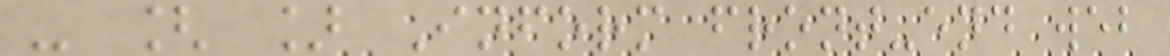- [ ] Inform front-end web
